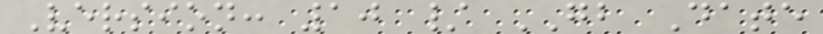Version: 10 / GB Date
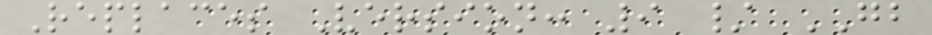Replaces Version: 9 / GB
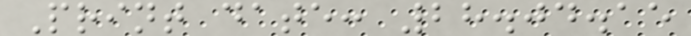Print date: 28.04.15
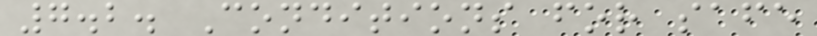7.2. Conditions for safe
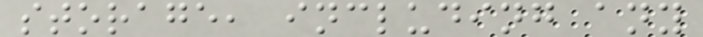storage, including any
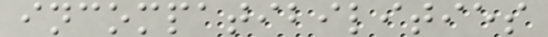incompatibilities
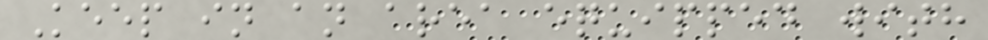Keep in an area equipped with
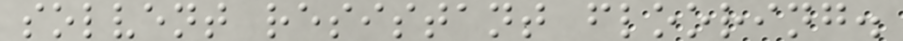solvent resistant flooring.
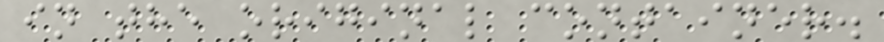in the original container.
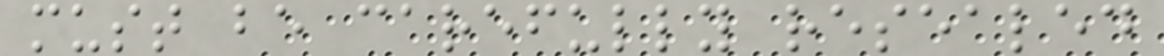must be carefully resealed
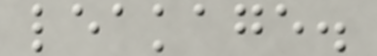leakage.
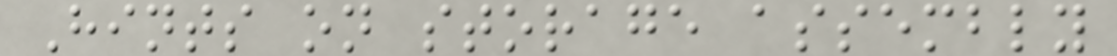Hints on storage assembly
